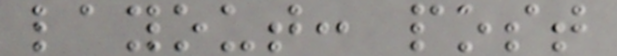layout: post
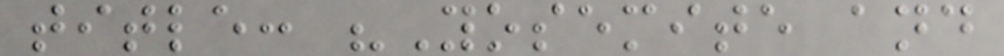title: "Yosemite and
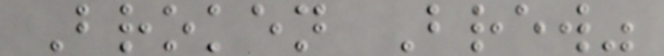Broken Brew"
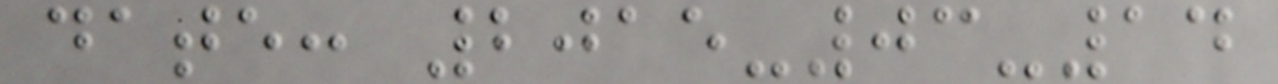date: 2015-03-14
